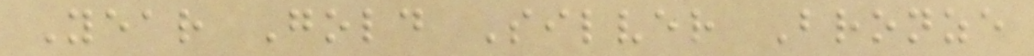Year Gold Silver Bronze
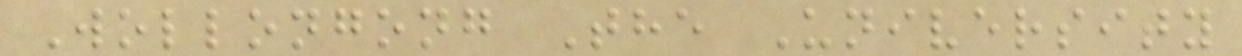Wollongong The University
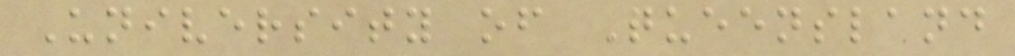University of Queensland
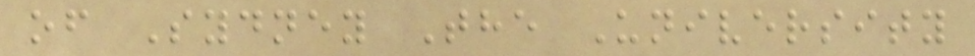of Sydney The University
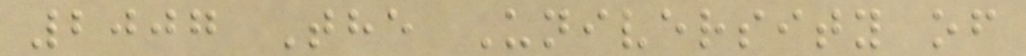2007 The University of
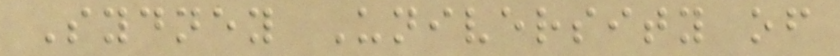Sydney University of
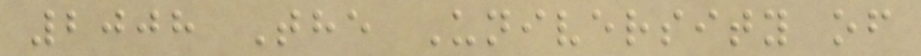2008 The University of
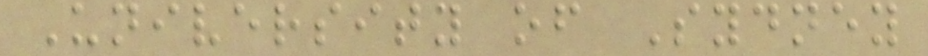University of Sydney
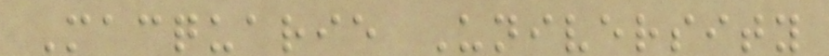Macquarie University
